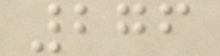276
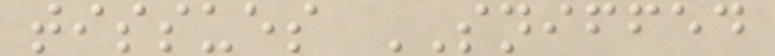tissues SNIFFED
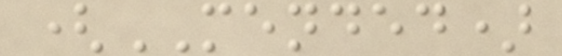(MENDED)
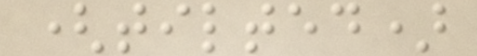(tilted)
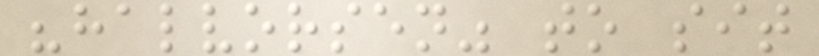"halvorsen" to sit
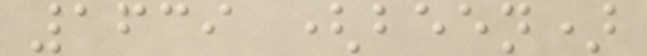1639 (been)
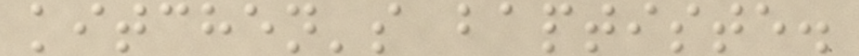kitchen's baptiste.
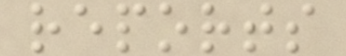reports
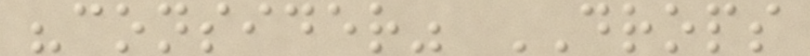"consider" DROPS
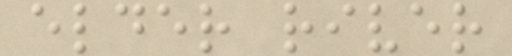elder river
